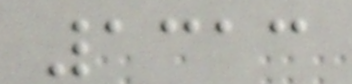1313
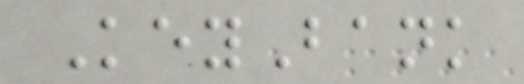KeyBank
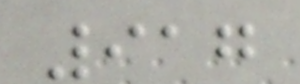917
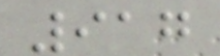917
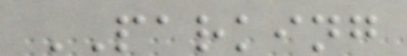PARKING
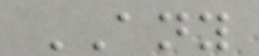ANY
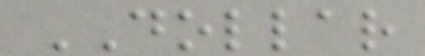DOLLAR
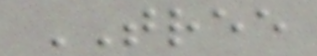TREE
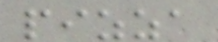pizza
